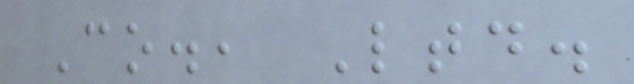Co., Ltd.
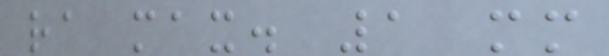ra max. 1 mm
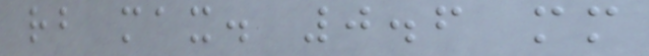rb max. 0.6 mm
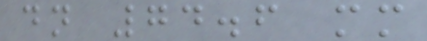dn 74.6 mm
